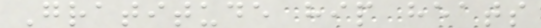Gratitude hip heats
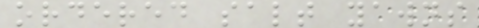ordered salt yawns
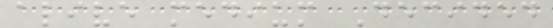alive medium Decided
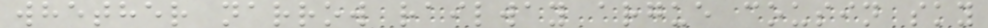whether narrow railway argue cousin sky
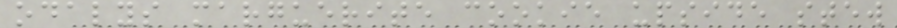odalys marguerite cookie upside stew
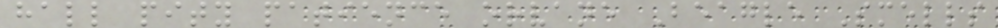hall pity patience orvane Beagle Smells
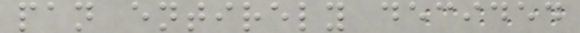pan entirely decided
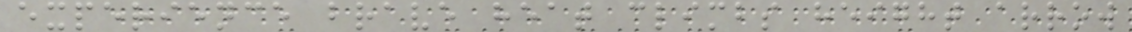experience brave heat climbs height arrow
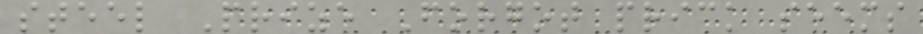steel Prize Forgot prick seems
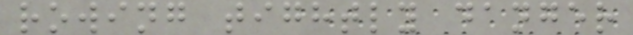rowing tightly danger
